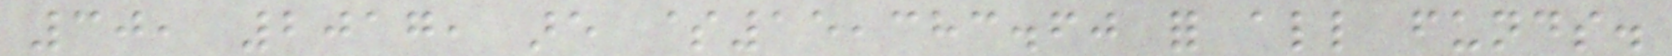30, 2017, are $15,383.60 for all funds.
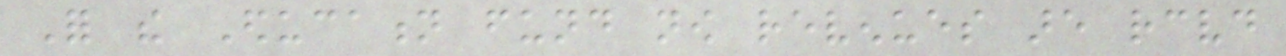For the Education fund now revenues are received
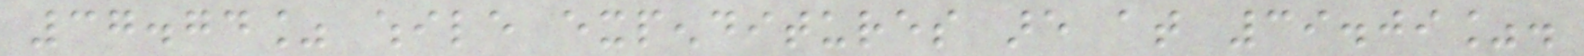37.74% while expenditures are at 39.09%.
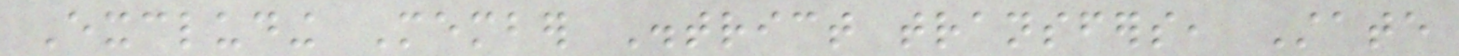Excluding Member District transfers, State
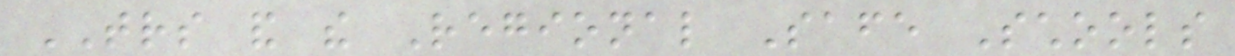TRS and the Regional Safe Schools
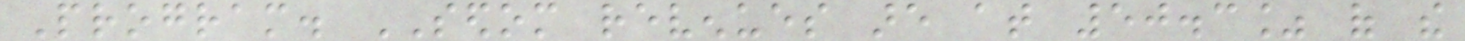Program. SEDOM revenues are at 50.3% of the
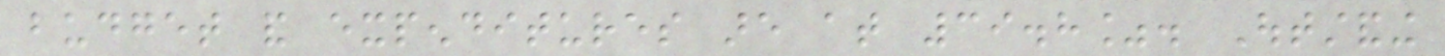budget and expenditures are at 39.8%. Outstanding
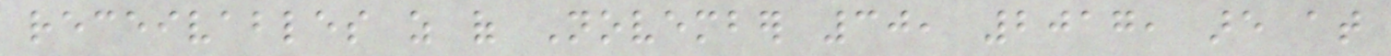receivables as of November 30, 2017, are at
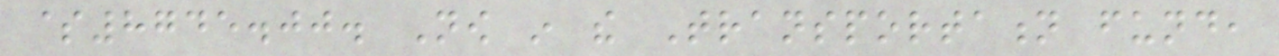$8745.00. Now in the Transportation fund,
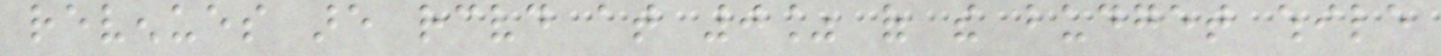revenues are received at 0% of the budget while
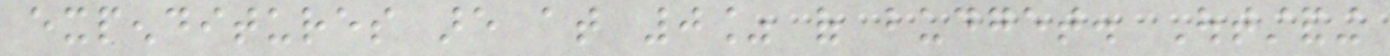expenditures are at 0% of budget. Outstanding
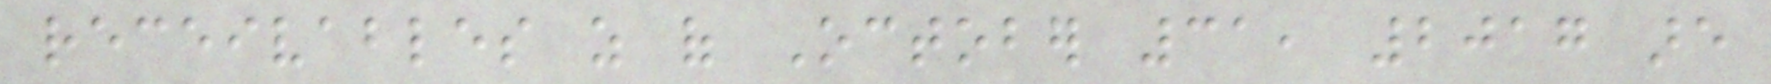receivables as of October 31, 2017 are
